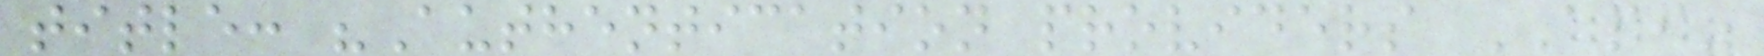title: "Authentication providers API"
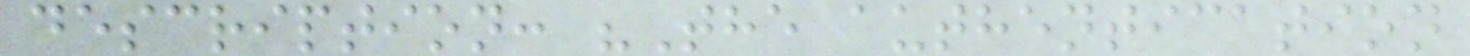description: "The authentication
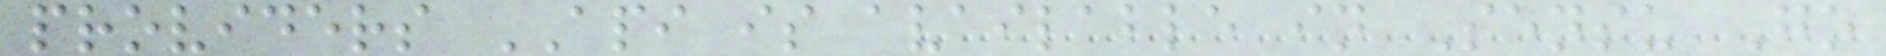providers API is available in Sensu Go
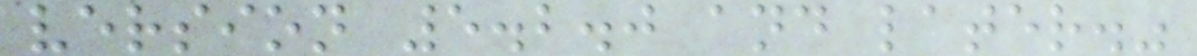version 5.2.0 and later."
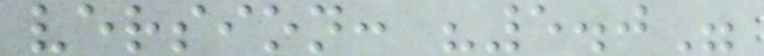version: "5.0"
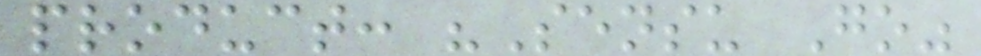product: "Sensu Go"
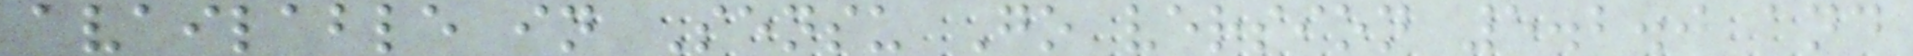available in Sensu Go version 5.2.0 and
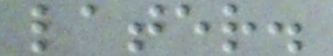later.
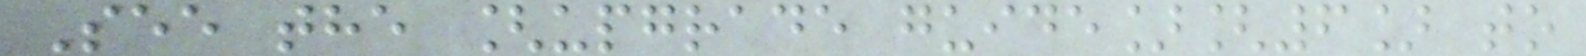See the [upgrade guide][6] to
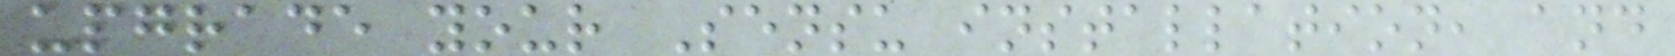upgrade your Sensu installation, and
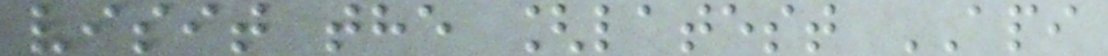visit the [latest API
